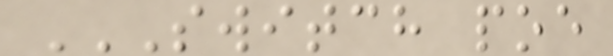SWITCH POE
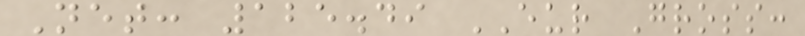Net: 125.49 EUR Gross:
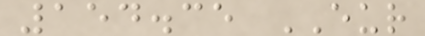154.35 EUR
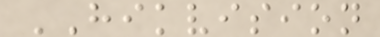HIKVISION
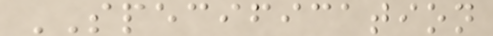SPECIFICATION
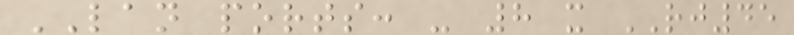LAN ports: - 8 x RJ45
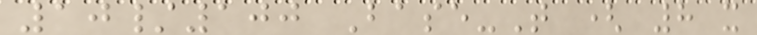10/100 Base-T ( 8 x
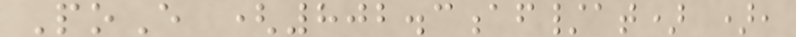PoE (802.3af/at) ),
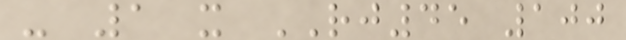- 1 x RJ45 100
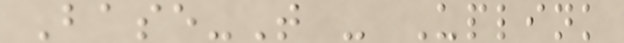Base-T - Uplink
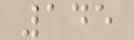145
